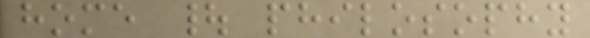home | philosophy
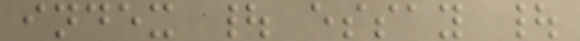index | essay |
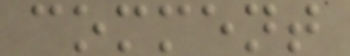comment
